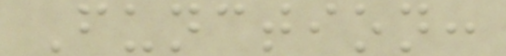Function:
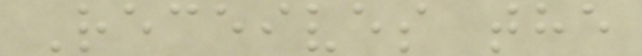Receives the
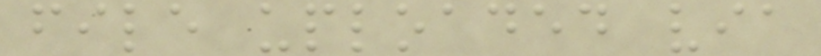file uploaded via
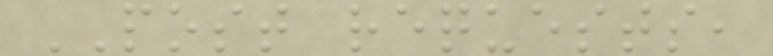POST requests,
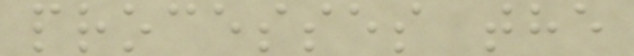processes the
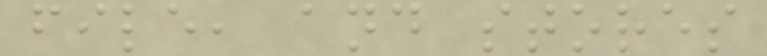file, and stores
